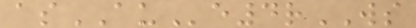asAUe4rWS
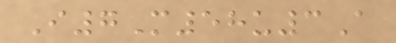I7M58u3A
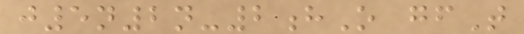j5n2n-2hO gfT
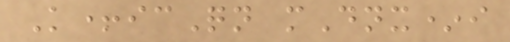K+icQn mDnx*i
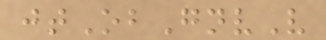jtObGnvV
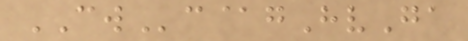CWc@gHvGa
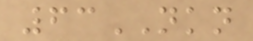63NKN
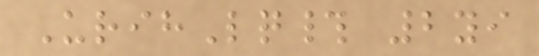UrihLq# 2yi
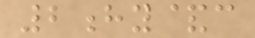2hy&c
